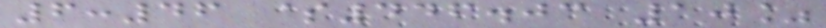6:46 $446.03 10%
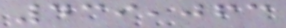439,063
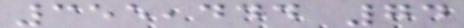355,444 74
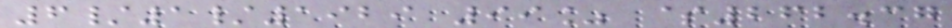6/1/1929 99% $262.37
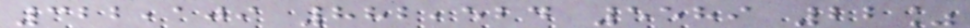322,109 882,524 5589 22%
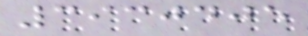3930405
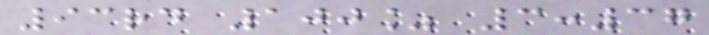93rd 100% 3:37
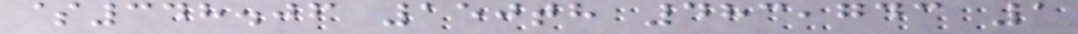$348.06 150th 483,743 1
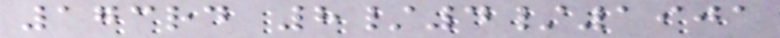173rd 8/4/1901
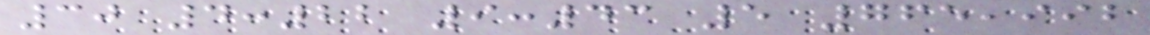30 4:22 9:43 5 765,992
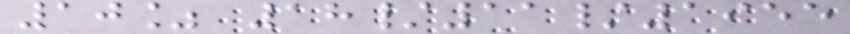10% 18/11/1955
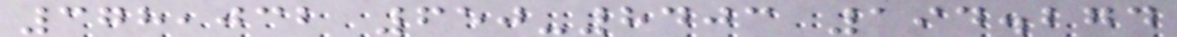378,032 650-8403 194.274
